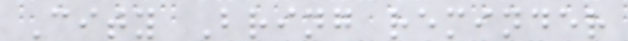City Bring reminder
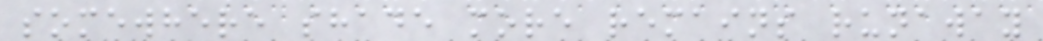somewhere shade more remains runaway
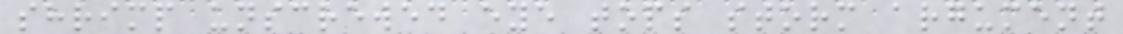shrimp unscrewed eye tops storm argument
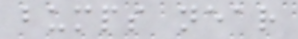bumps near
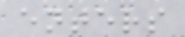enters
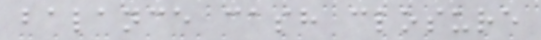balance cash closure
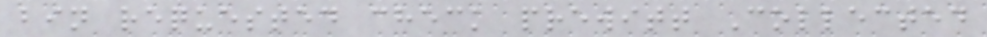bin requested check prewitt Collected
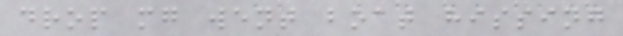drop mg went boat hissing
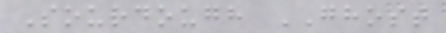Sourdough GHOST
